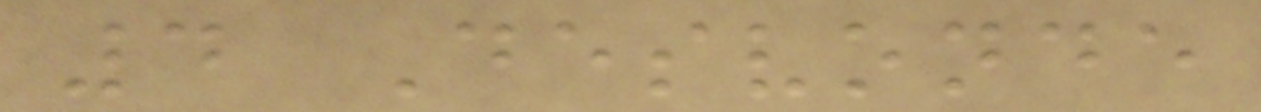4 Desvonde
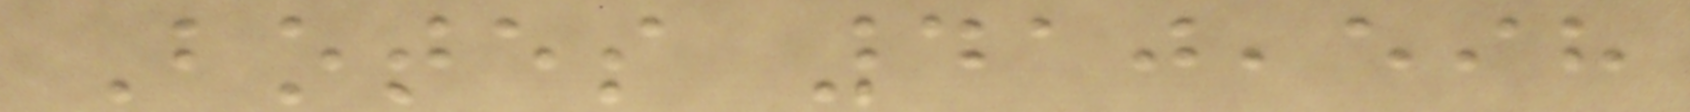Botes 410,598
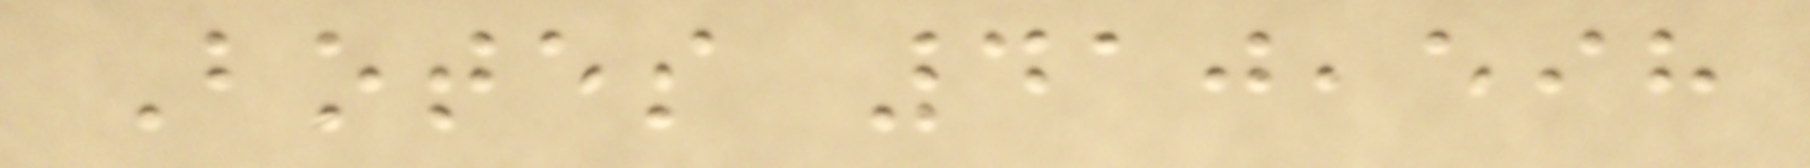Botes 410,598
